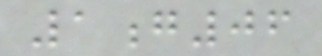1g06
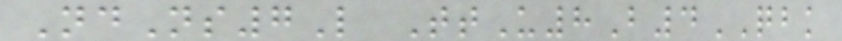NdNs7L TtU8B4QBK
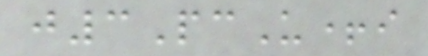j3PcU+i
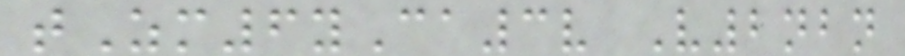tZm6yCa3v V2nbn
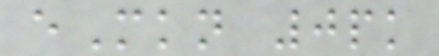eMkn 0pk
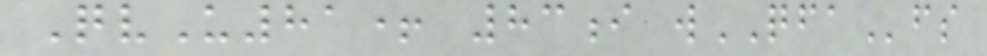QvU81+ 83i wQFAfs
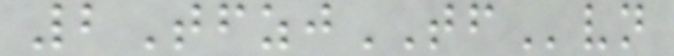2TfzjTFvn
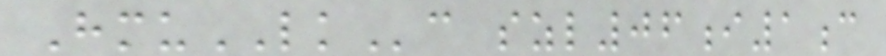HmuLKc szl06i1c
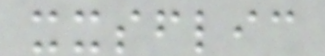xxsflic
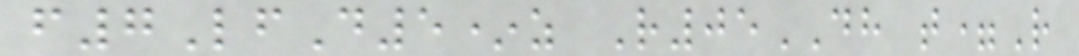f7LfD5*z R05DH t=R
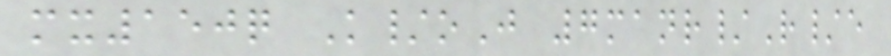mx150q K/oJ 7manr/R/e
